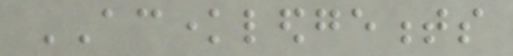ACKNOWLEDGEMENTS
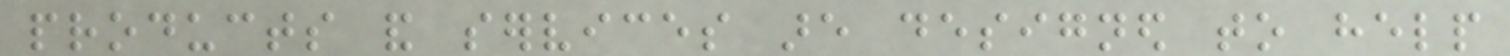products and services are designed to help
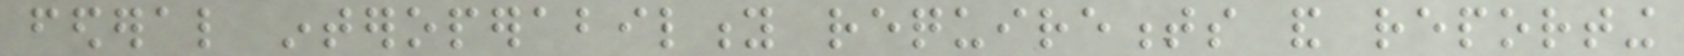federal interoperability requirements and reporting
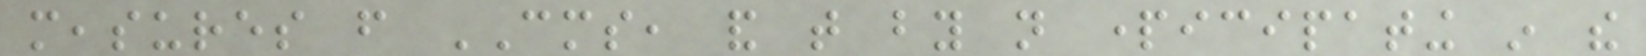measures from CMS, and that by not participating in the
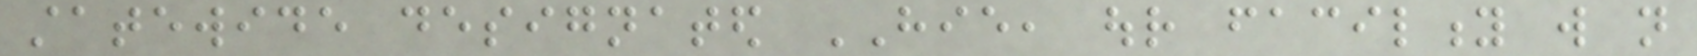statewide designated HIE, our facility will not
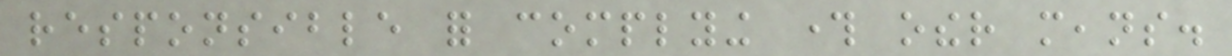responsible for complying through other means.
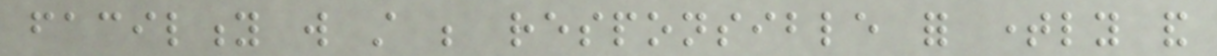facility will still be responsible for timely and
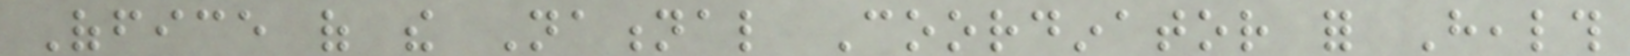Office of the National Coordinator for Health
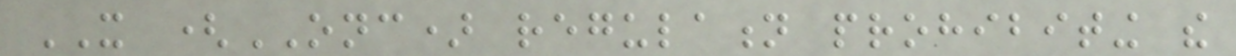IT (ONC) regulation prohibiting the
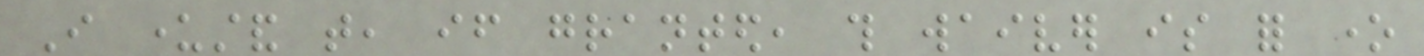I understand that, if granted, this waiver is for one
